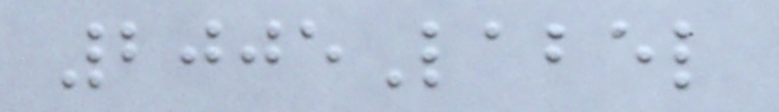2005Label
